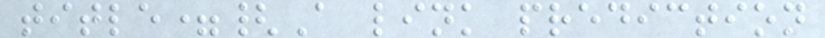title={A link prediction
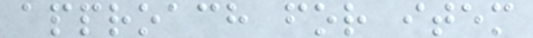approach for item
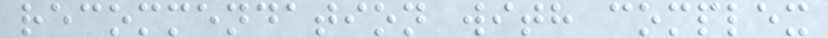recommendation with complex
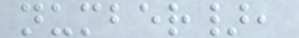number},
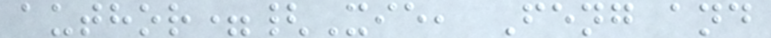author={Xie, Feng and
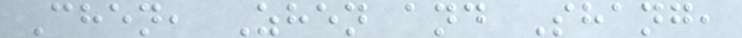Chen, Zhen and Shang,
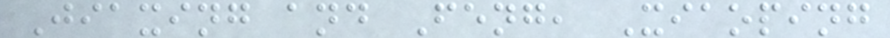Jiaxing and Feng, Xiaoping
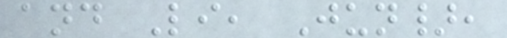and Li, Jun},
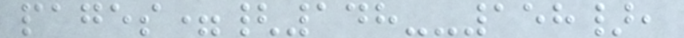pages={148--158},
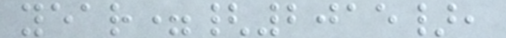year={2015},
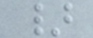}
